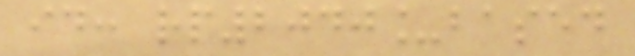id: rp2040_based
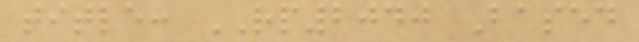title: RP2040 Based
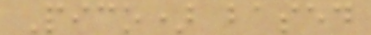Pico) based
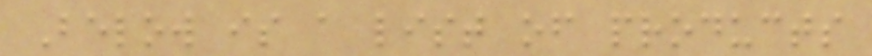Below is a list of products
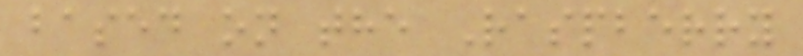based on the Raspberry
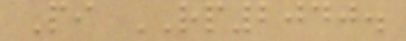Pi RP2040.
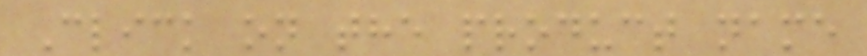Click on the product name
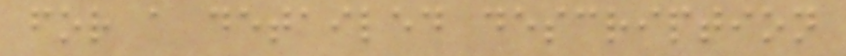for a detailed description
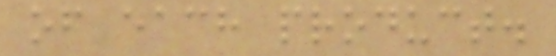of each product.
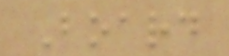Board
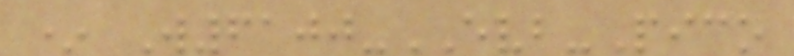* W6100-EVB-Pico
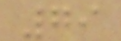79
